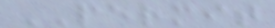PERMIT
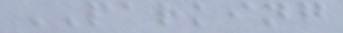PARKING
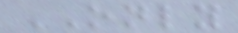ONLY
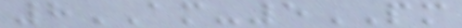8AM-5PM
